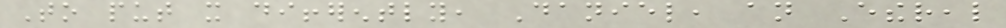To put it differently, Daniel, an Ethereal
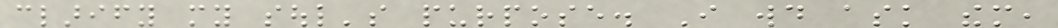clarify my soul's purpose. I would ask them,
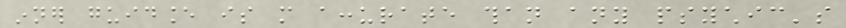inner guidance is more accurate than any psychic's
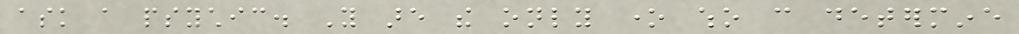ask a psychic. You are the only one who can determine
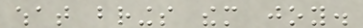what brings them joy.
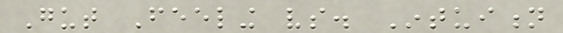Gut Feeling vs. Intuition
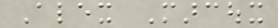Alex Marcoux
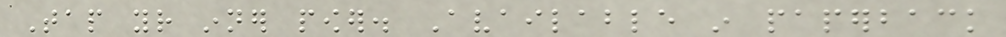Tap your inner power. Available in paperback
